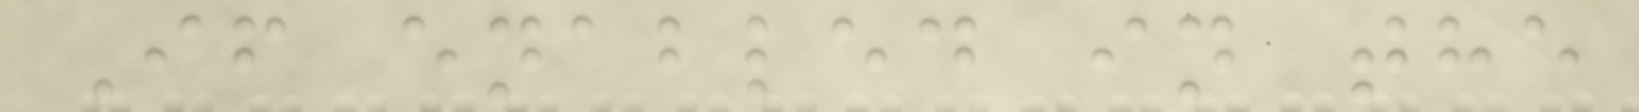If enabled in the
